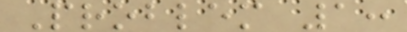Problem 1:
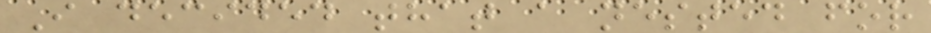I decided that a nested for
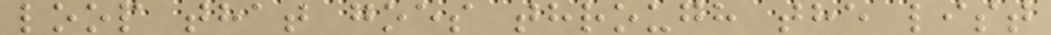loop that goes through the list
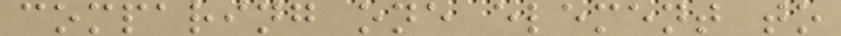comparing one element to
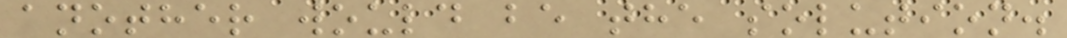another would be the solution.
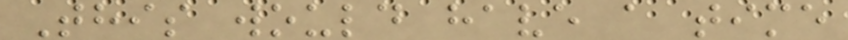This would have a time
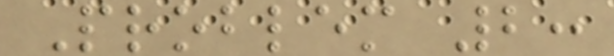Problem 2:
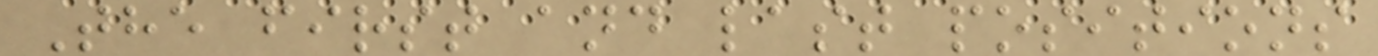The first and last positions
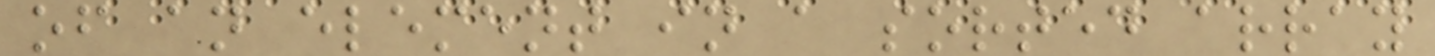of an element in a sorted array
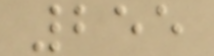255
